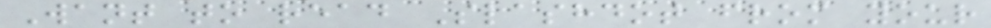Want to read Slashdot from your
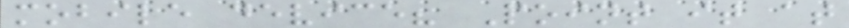mobile device? Point it at
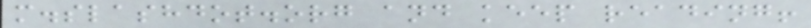m.slashdot.org and keep reading!
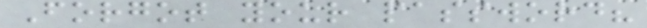Forgot your password?
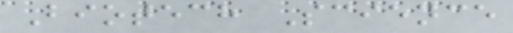Biotech Science
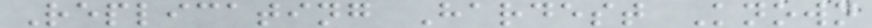Replicating Hardest Known
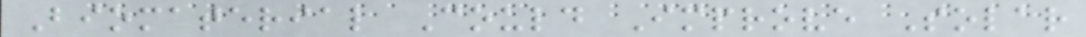Biomaterial Could Improve Solar
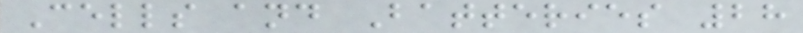Cells and Batteries 28
